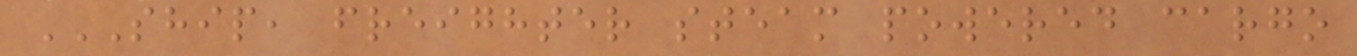SHIP, FREIGHTER STEAM POWERED CARGO
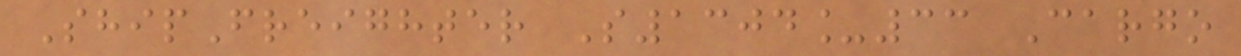ShipFreighter S1304_33 Cargo
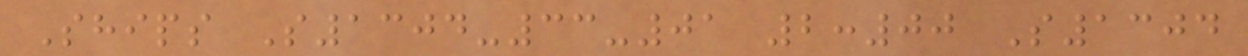Ships S1304-33-01 2:00 S1304
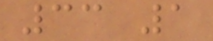33 1
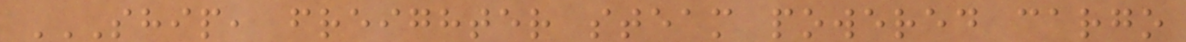SHIP, FREIGHTER STEAM POWERED CARGO
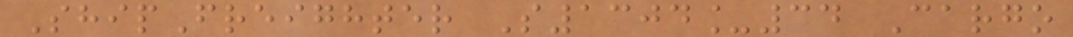ShipFreighter S1304_34 Cargo
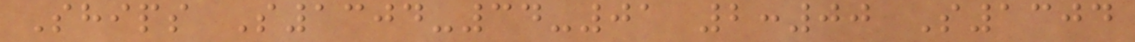Ships S1304-34-01 2:00 S1304
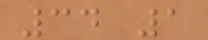34 1
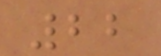22
